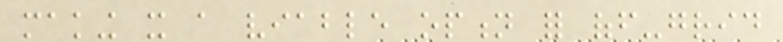making it a viable option for off-grid
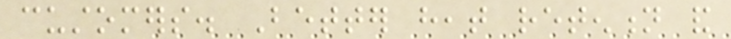customers. Better heat retention and
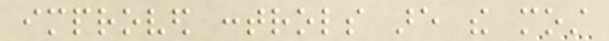improved controls are the most
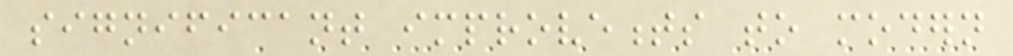significant improvements to modern
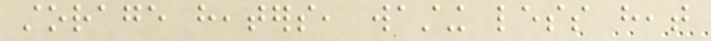storage heaters, wasting less heat
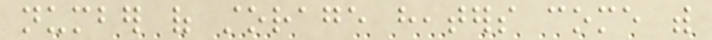number of storage heaters come with
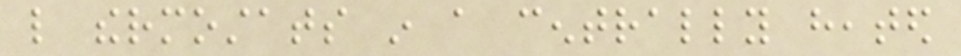like thermostats in a centrally heated
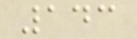143
